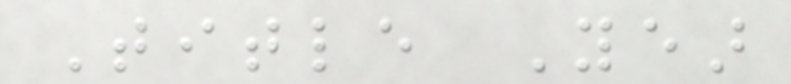Title Year
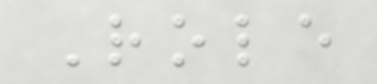Role
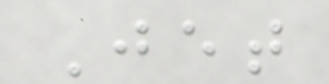Jet
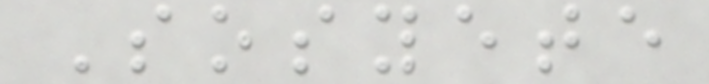Sosyete
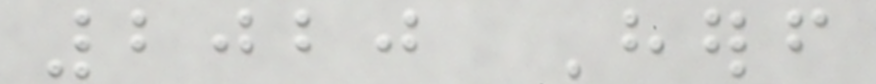2020 Herself
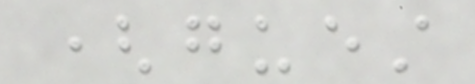(guest
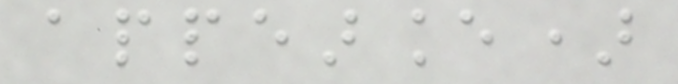appearance)
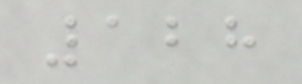128
